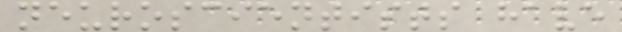neuroscientists have
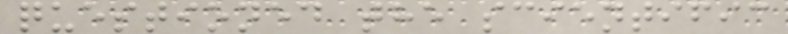questioned the scientific
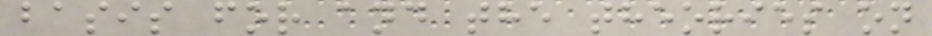basis for and the theories on
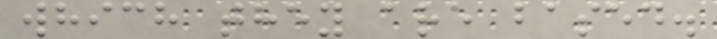which they are based.
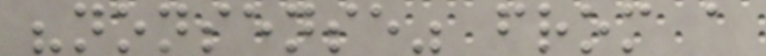"nonsense" from a
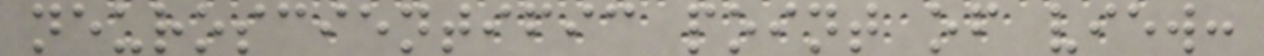neuroscientific point of view:
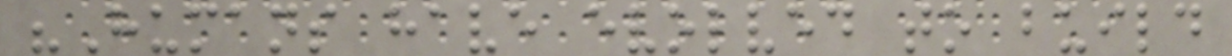"Humans have evolved to build
